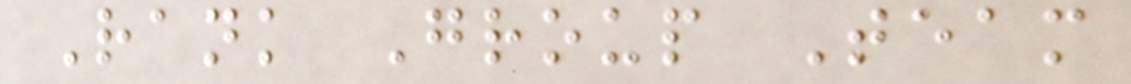Rank Group Team
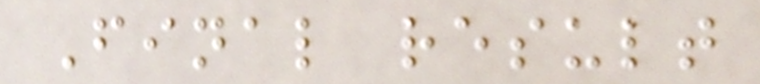Final result
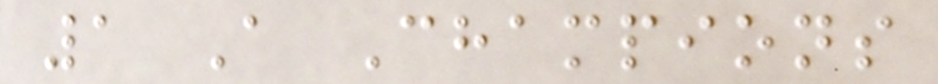1 A Champions
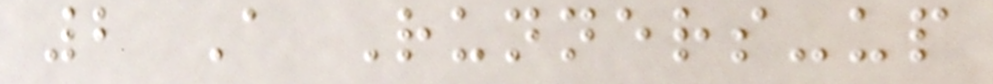2 A Runners-up
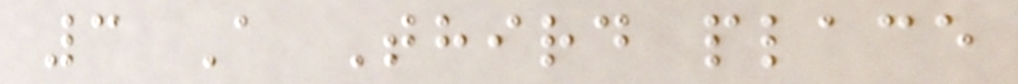3 A Third place
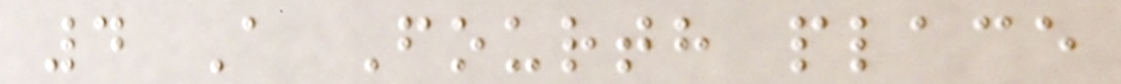4 A Fourth place
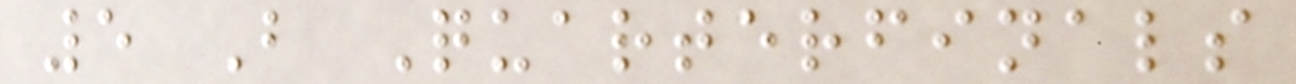5 B Quarterfinals
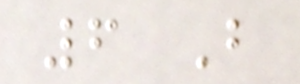6 B
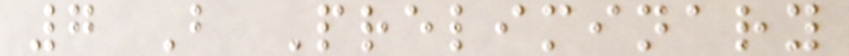7 B Preliminary
